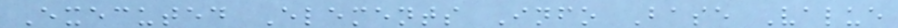Executed Elements Info Base Value
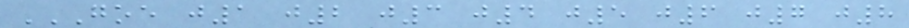GOE J1 J2 J3 J4 J5 J6 J7 J8
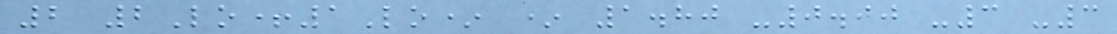2 2Lo+1Lo* * 1.80 -0.90 -3 -3
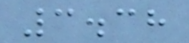3.38
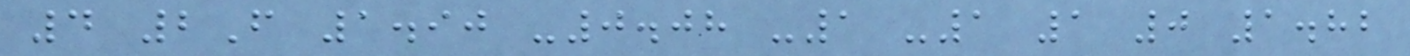4 2F 1.90 -0.08 -1 -1 1 0 1.82
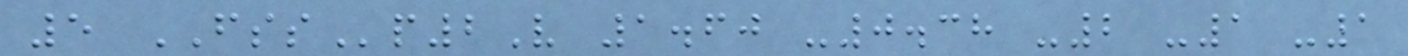5 FSSp2V 1.60 -0.38 -2 -1 -1
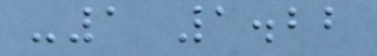-1 1.22
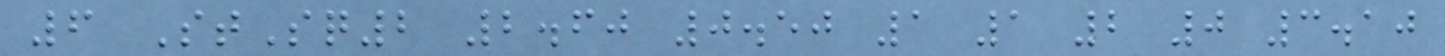6 StSq2 2.60 0.50 1 1 2 0 3.10
